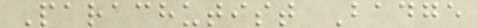Parachutist Badge
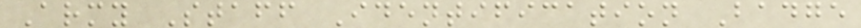Army Staff Identification Badge
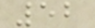52
